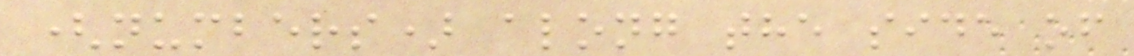(numbers) along the side of
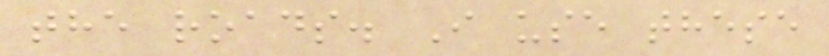the roads. I use these
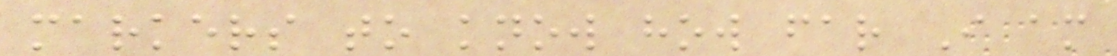markers to know how far I am
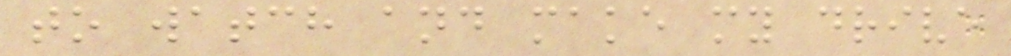to watch and make my drive
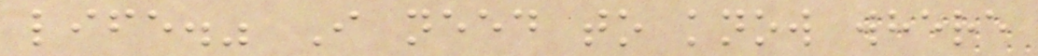life." I need to know where
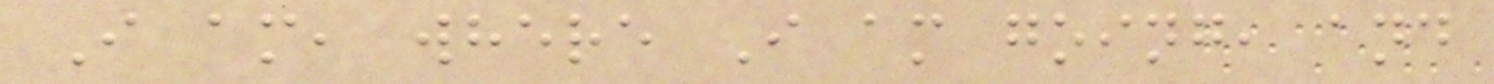I am, where I am going, and
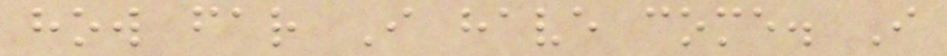how far I have come. I
